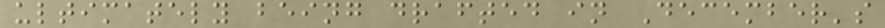ultimately being drafted in December's
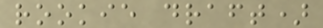rookie draft)
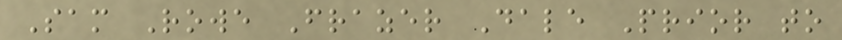Sam Rowe Frazer Dale Prior to
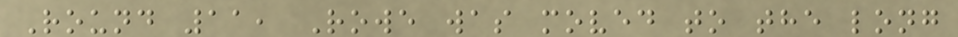Round 11, Rowe was moved to the long
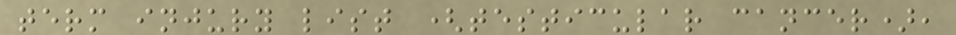term injury list (testicular cancer),
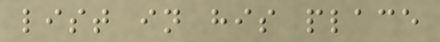list in his place
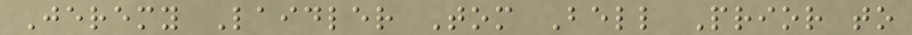Jeremy Laidler Tom Bell Prior to
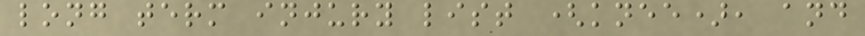long term injury list (knee), and
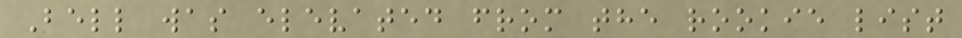Bell was elevated from the rookie list
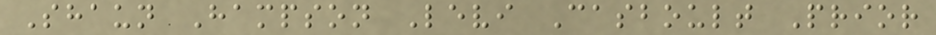Shaun Hampson Levi Casboult Prior
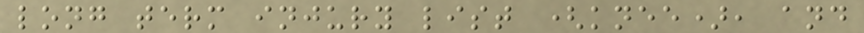long term injury list (knee), and
